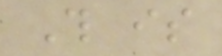This is
